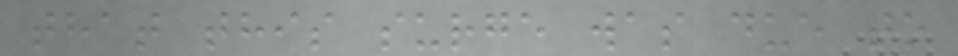that this surge was due to
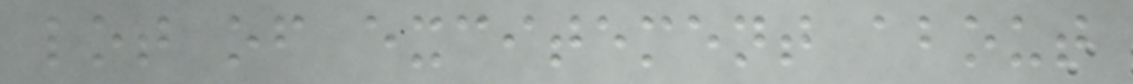lot of excitement about
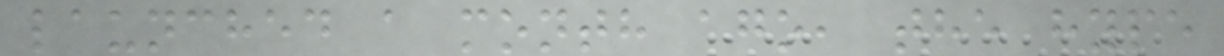launched a month ago, the hype
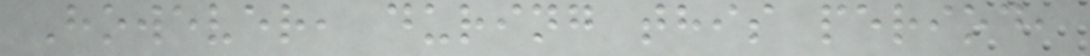However, during this period,
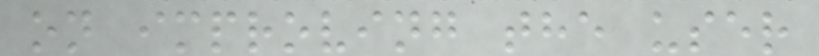on improving the user
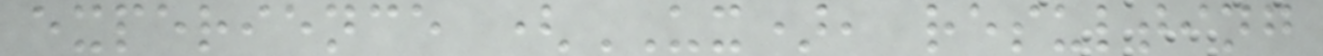experience (UX), resulting
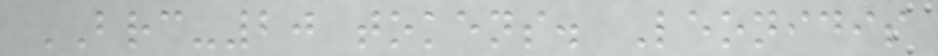BRC-20 tokens. Leonidis
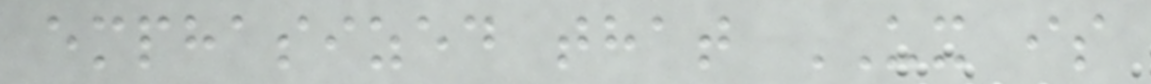emphasized that UX is
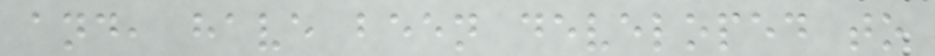and, have been developed to
